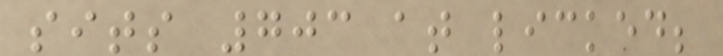sits 703 at licked;
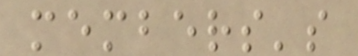members's
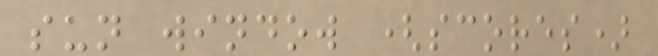sun window (scores)
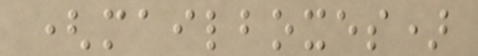(mailboxes)
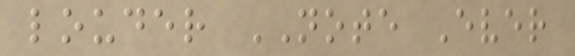louder NOTE Ever
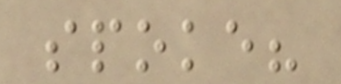spoke?
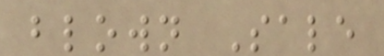blown Sale
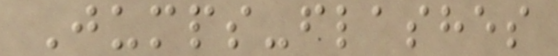Jumps-flashes
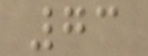73
